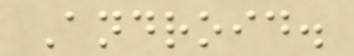Android.
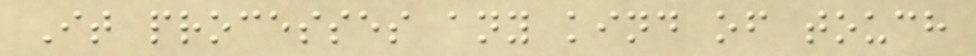It processes any kind of touch
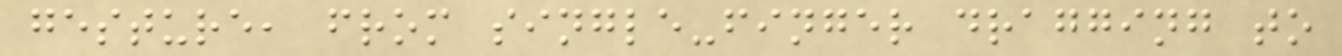gesture, from single-finger dragging to
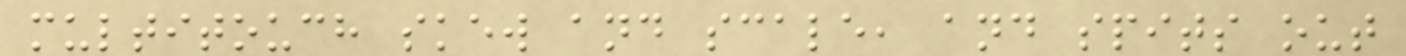multitouch skew and scale, and spits out
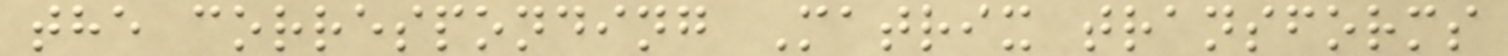the corresponding Matrix transforms
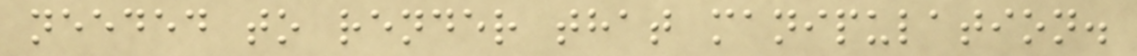needed to render that manipulation.
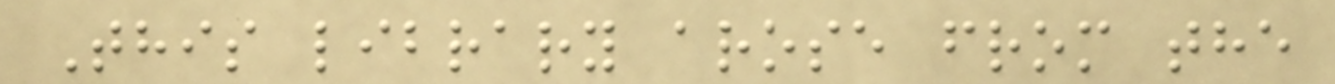This library arose from the
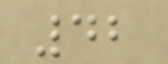42
